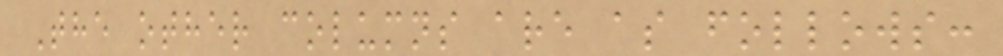The other columns are as follows:
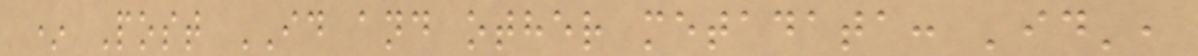* Post ID and other metadata: 'id',
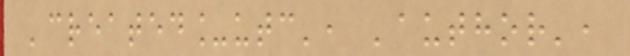'created_utc', 'author',
